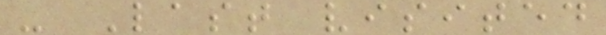- Last visited
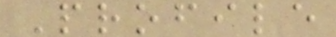Profile
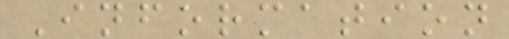Information
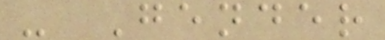- Gender
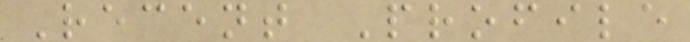Recent Profile
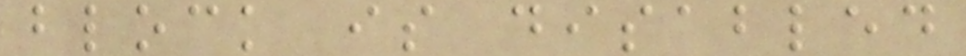block is disabled
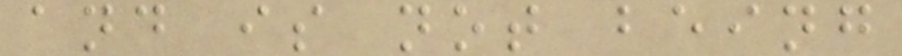and is not being
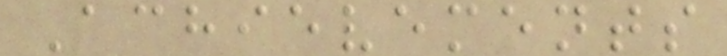Achievements
